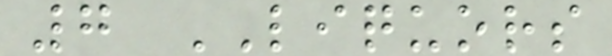7 LIQUORS
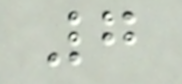7
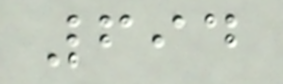694
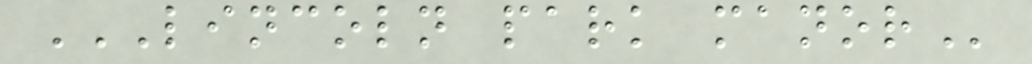LINCOLN PARK MANOR
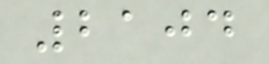2104
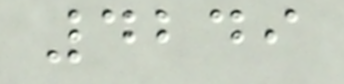4249
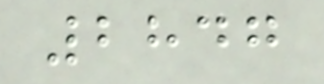2847
